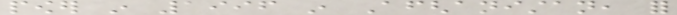power in 1996 in Afghanistan, for
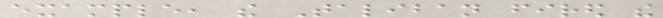example, the Taliban fired the
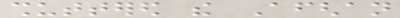shuttered the Afghan
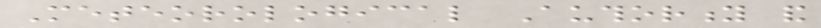Meteorological Authority and
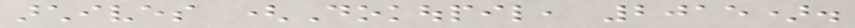archives (Dokoupil, 2015).
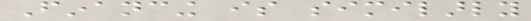Financing is similarly
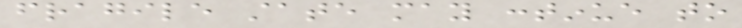fragile state may continue to
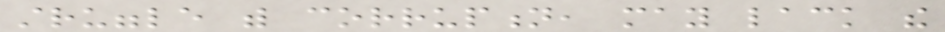struggle with corruption, may lack the
